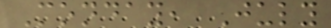Monday, July
